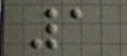1
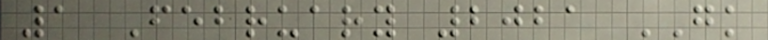1 February 2021 GK
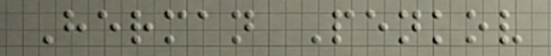Herman Penkov
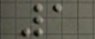1
